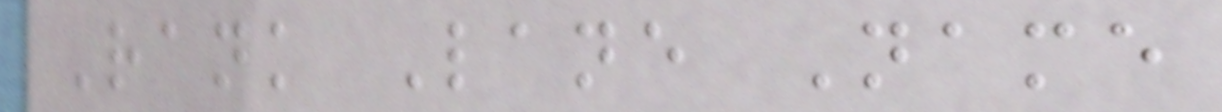Rank Lane Name
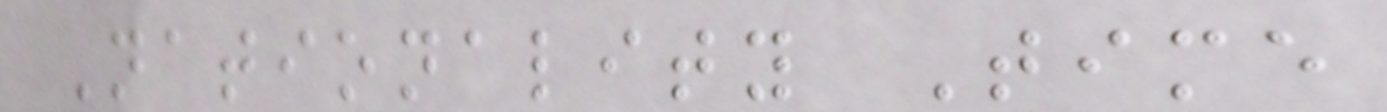Nationality Time
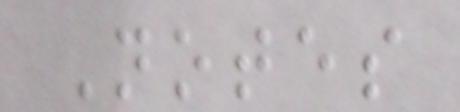Notes
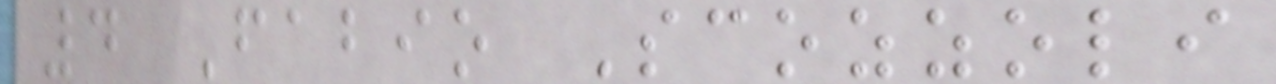4 Fabio Scozzoli
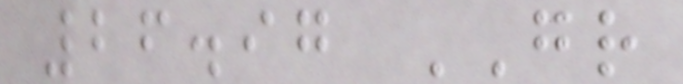26.97 GR
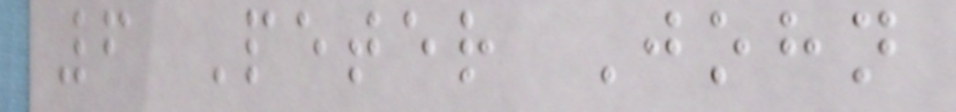6 Peter John
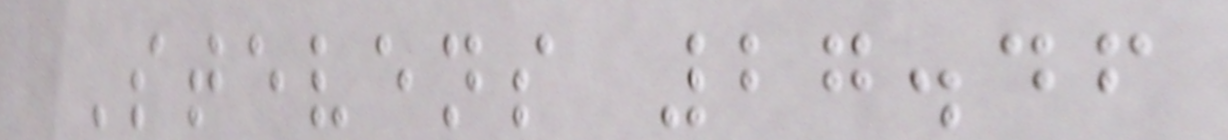Stevens 27.46
